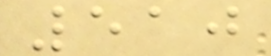510
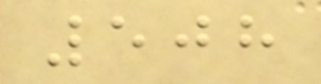508
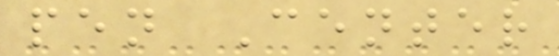pen Center
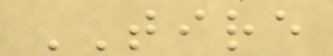TIRE
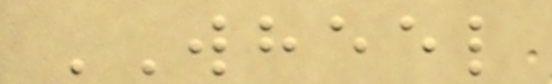WHEEL
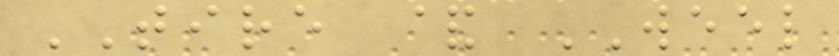TIRE & WEEL
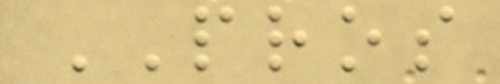PROS
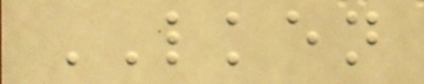LKEN
